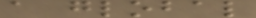a global
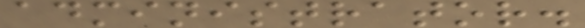administrator.
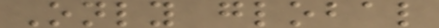Only global
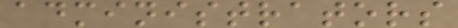administrators
